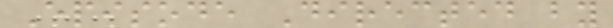Episode Directed by
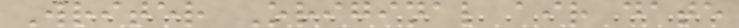Writer Original air date
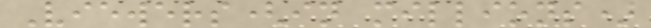Viewers(in millions)
